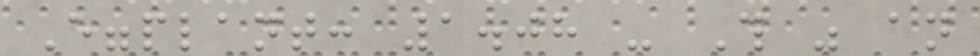Eggplant: 1.08 - This was an
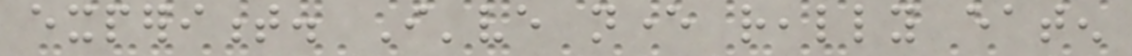experiment. I've never really eaten
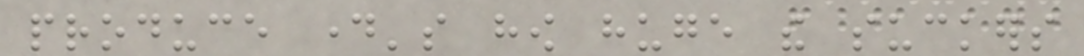produce day's how huge the suckers
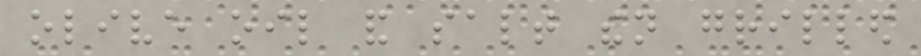olive oil and salt then grilled
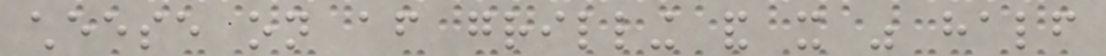cheese on after grilling and it was half
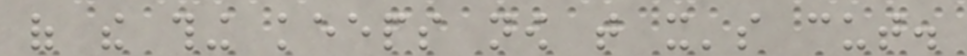of the thing keeps now that it's cut.
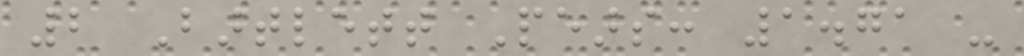2 Bartlett Pears: 1.71 -
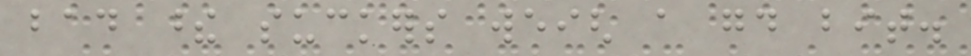bad these suckers weigh a good bit.
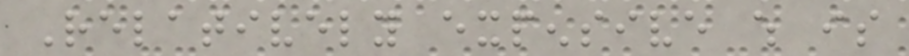Relatively expensive which is
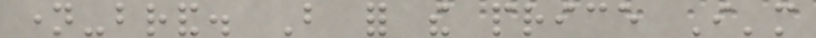name-brand. But for the price I'm
